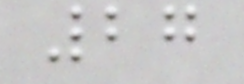27
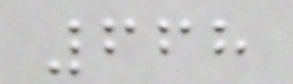668
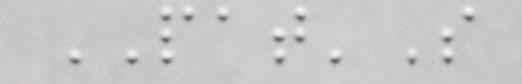PAT'S
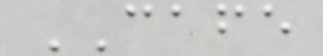CAFE
